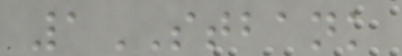1STBANK
